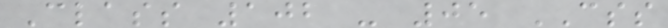Class 102 - 05 CSS
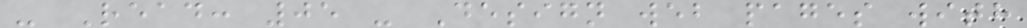- Read: 05 - Design web pages with
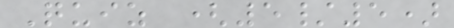Quiz (5/5)
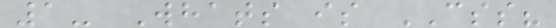1- Whats is CSS?
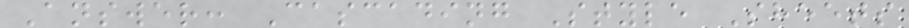Answer: Cascading Style Sheets
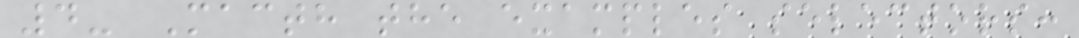4- Macth the examples selectors:
